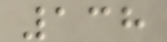138
